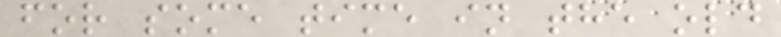for some time in the old
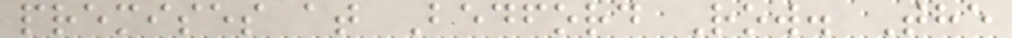premises at Bedford Row. The
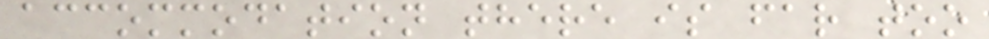accommodation there is far too
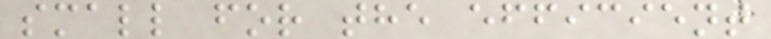small for the efficient
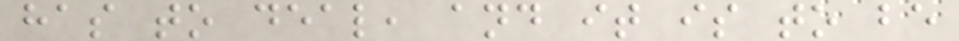has to deal, and it is to be
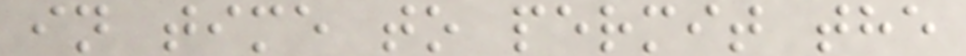in time to permit the
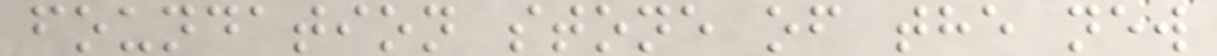foundation stone of the new
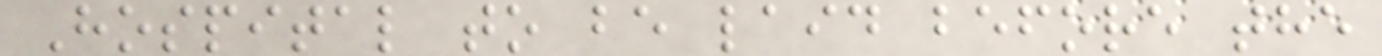Hospital to be laid before the
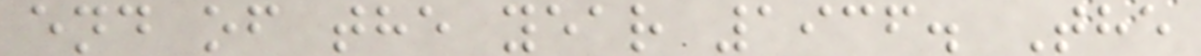end of the year 1936. The
